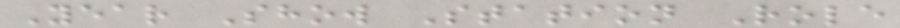Year Show Station Role
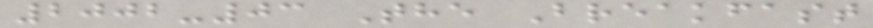2002-03 The Breakfast
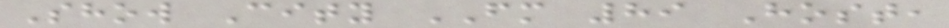Show City FM 89 Host,
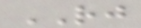RJ
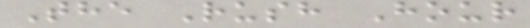The Rush Hour
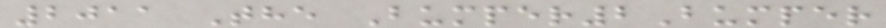2011 The Bumper2Bumper
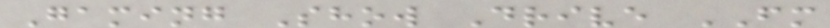Gaming Show Drive FM
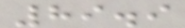89.9
